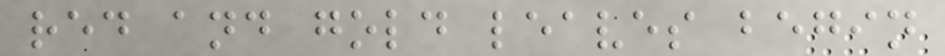red and gold leaves begin
